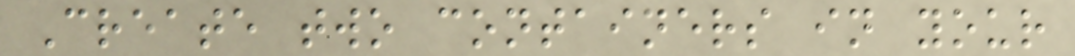Create two containers in your
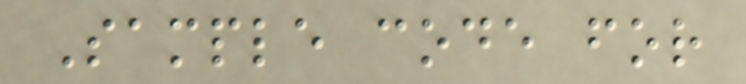Sample code for
